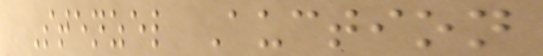Stenzel Auction
